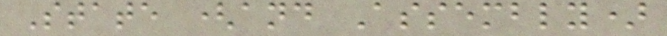State (and Assembly)
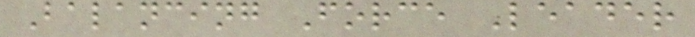Balancing Force Leader
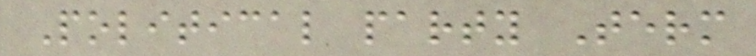Political party Term
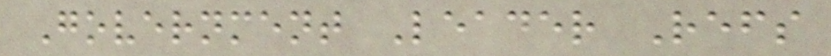Government Leader Refs
